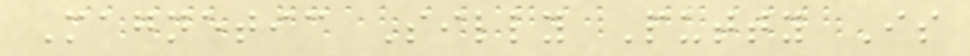Magnetic Silly Putty Is
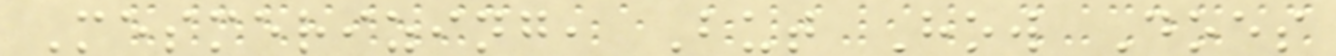Mesmerizing, But How Does
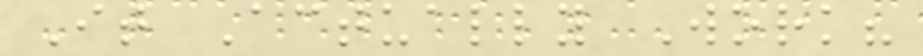It Actually Work?
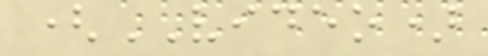(VIDEO)
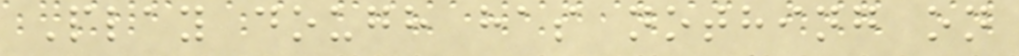Play dough has nothing on
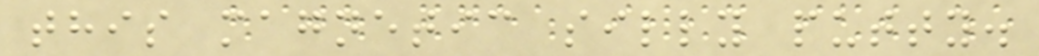this magnetic silly putty.
